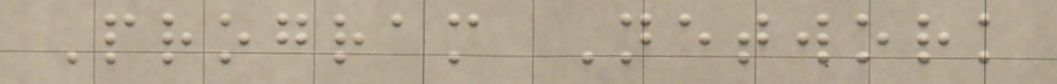Program Network
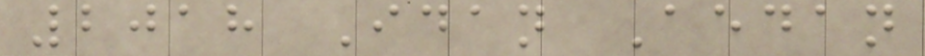2018 Idan Aedan
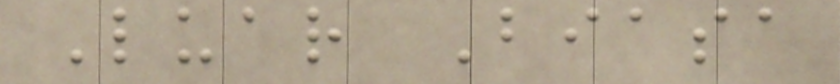Luar Biasa
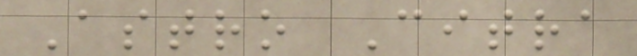Astro Citra
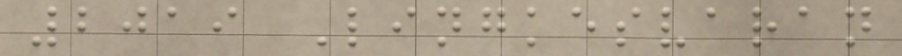2019 Lingkesvaran
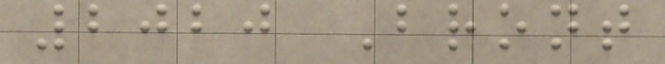2020 Bront
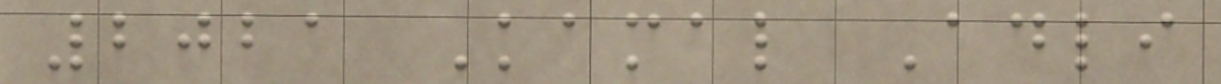2021 Kamal Adli
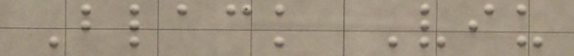Black Viu
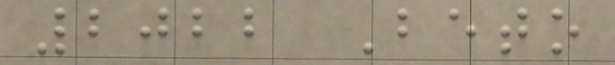2022 Beto
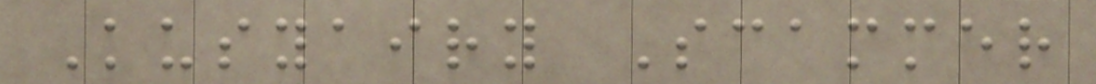Kusyairy Scammer
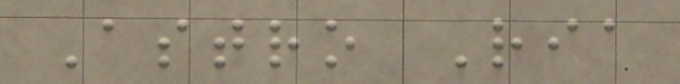Astro Ria
